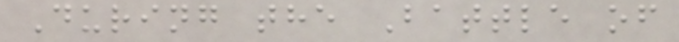During the Battle of
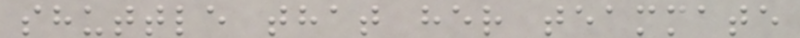shuttle that her teammate
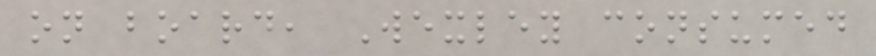on board, Wexley consumed
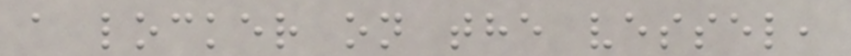a locker on the vessel,
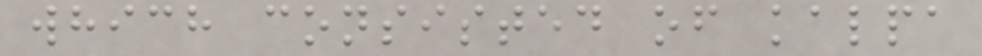which consisted of kalpa
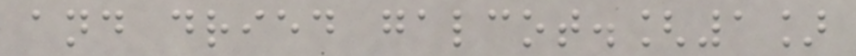and dried galcot.[1]
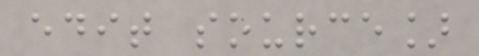edit source]
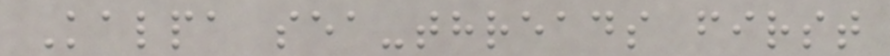Kalpa sea-threads first
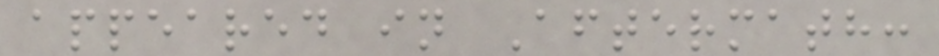appeared in Aftermath:
